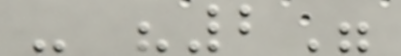- "2"
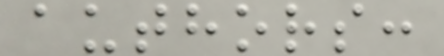authors:
